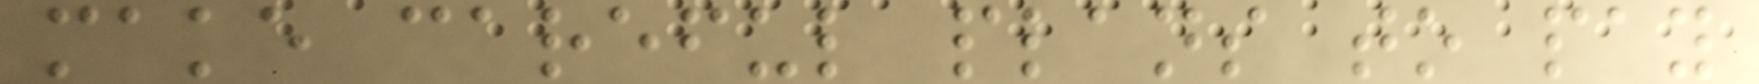make careful plans to pay
